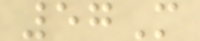57M
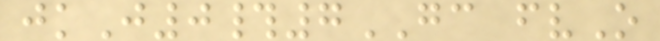jkJ0#7GC fvO
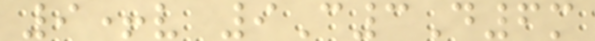9+v 9C3D6m
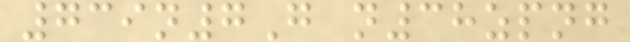739n7G n38zpng
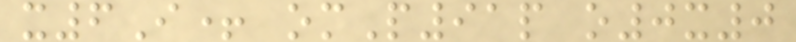x6I+ omP91p o0x0
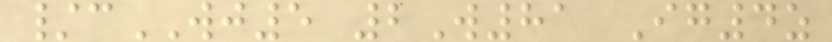/cWJ5 2W81 Ig4z
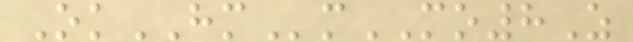OkHMmMO8Z
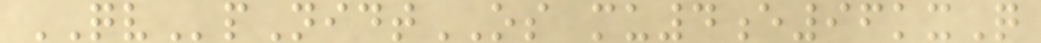QVpNidtOS mu4e96kxQ
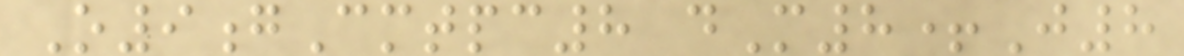O9gCmtpc8 dM8+J8
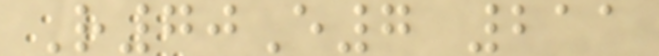R70E7 211
